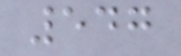547
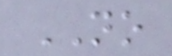NO
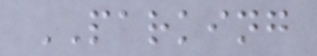PARKING
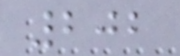202
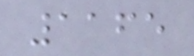1165
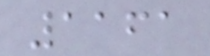1161
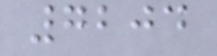7204
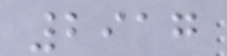2917
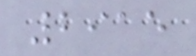2915
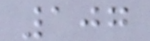107
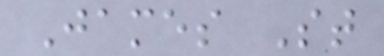James St
